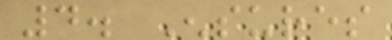4. Ensures
